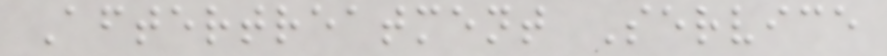Aftertreatment Service
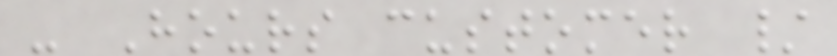- Hours customer /
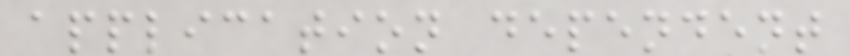application dependent
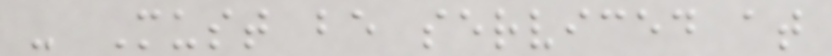- Must be serviced at
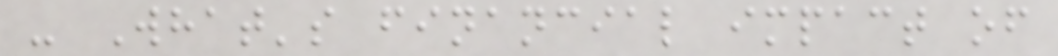- What's financial impact of
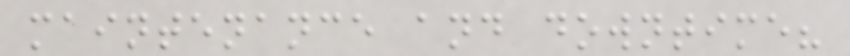maintenance and downtime?
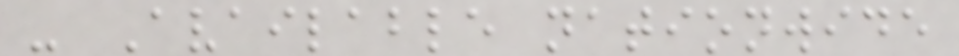- Available nationwide
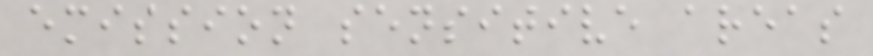emission sensitive areas
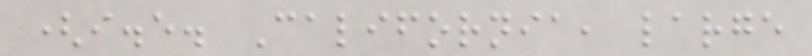(i.e. California, large
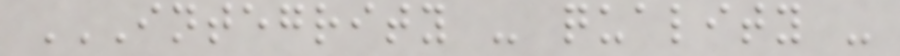INTEGRITY - QUALITY -
